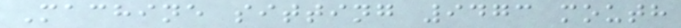Machine sitting 9473 mouth
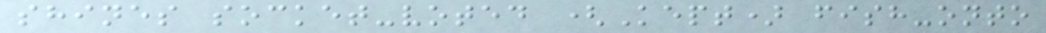shines socket-voted (Kept) fish-onto
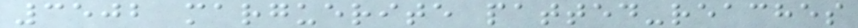3502 marguerite patted-reaches
